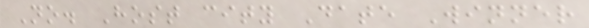No. Host city Date Winner
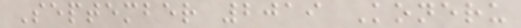September 2019 Koneru
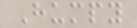Humpy
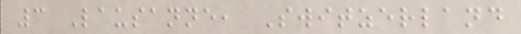3 Lausanne, Switzerland
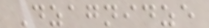Dzagnidze
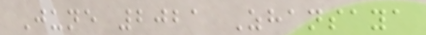June 2021 Zhansaya
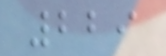229
